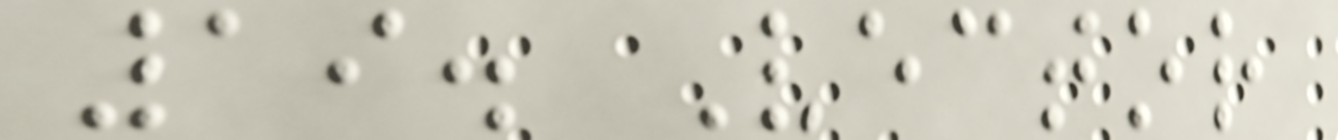19. Vector
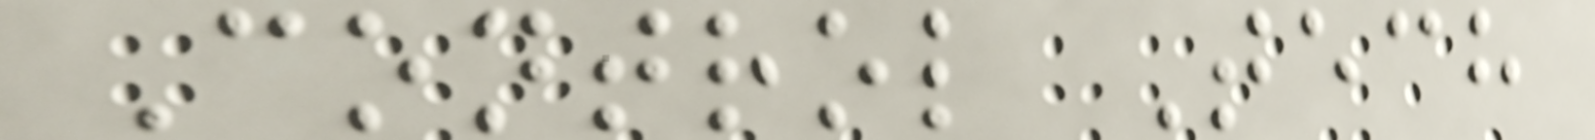Control Tech
